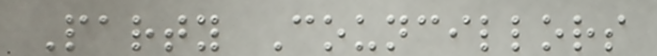Party Councillors
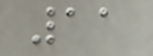11
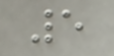5
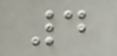4
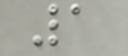1
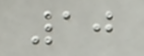10
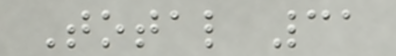Total 31
